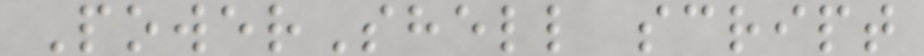PowerShell script
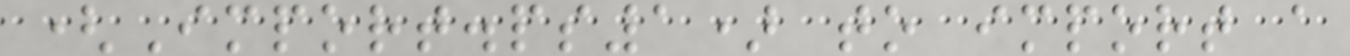(Import.ps1) to import a
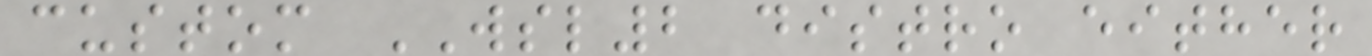custom WSL2 distro either
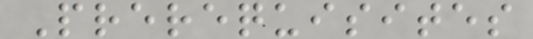Prerequisites
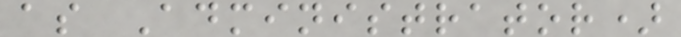as Administrator)
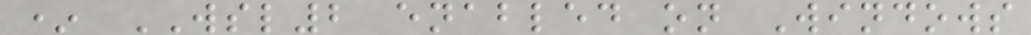* WSL2 enabled on Windows
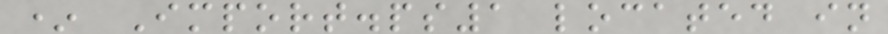* Import.ps1 located in
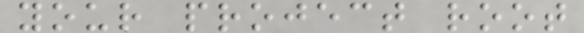your project root
